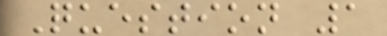Question 1
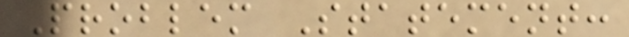Problem Statement:
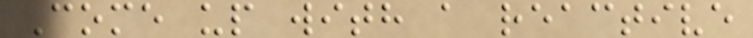Come up with a reactive
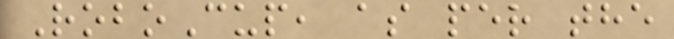RoboCup, as per the
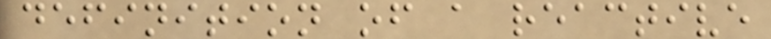definition of a reactive
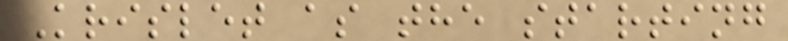Krislet as the starting
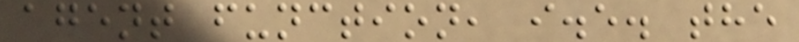agent function, i.e. the
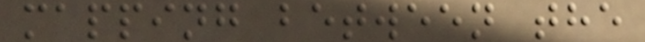mapping between the
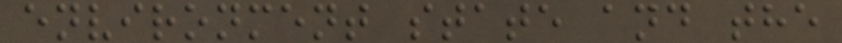environment state and the
